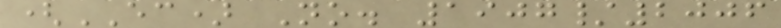(EC) No. 1907/2006
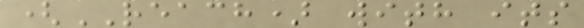(REACH) with its
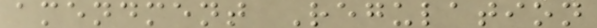amendment Regulation
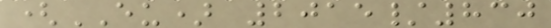(EU) 2015/830
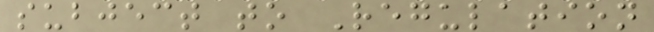subject to Regulation
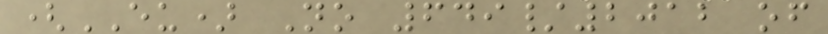(EU) No 649/2012 of
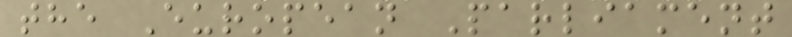the European Parliament
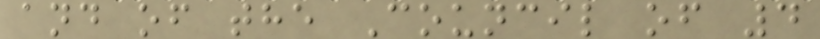and of the Council of 4
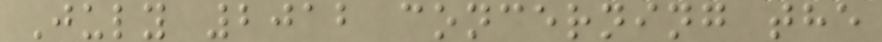July 2012 concerning the
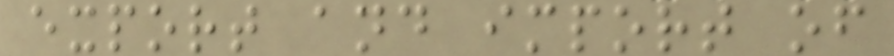export and import of
